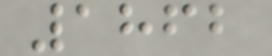1862
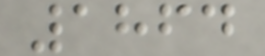1864
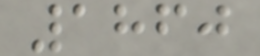1860
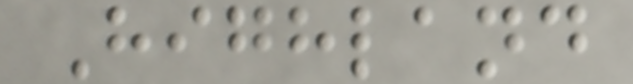Highland
